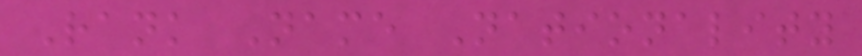Rank Name Nationality
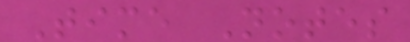Time Notes
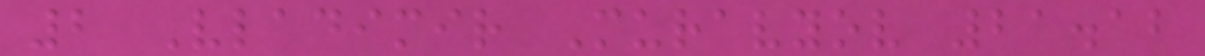2 Vladimir Muravyov 21.12
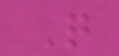Q
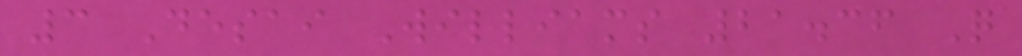3 Desai Williams 21.36 Q
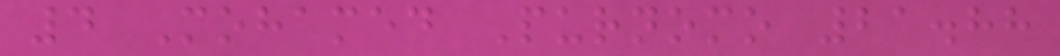4 Mohamed Purnomo 21.88
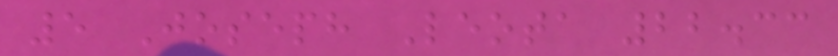5 Joseph Leota 22.33
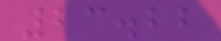23.22
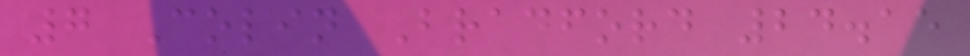7 Colin Bradford 24.15
